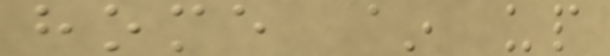home ~ up
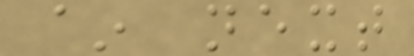~ next
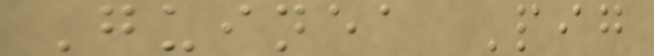Guinea Pig
